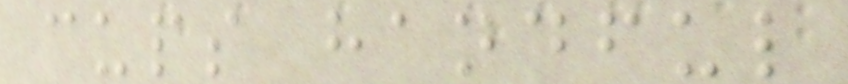cups handful
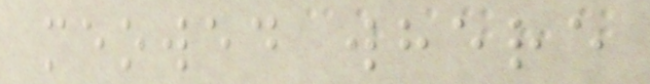meowed where
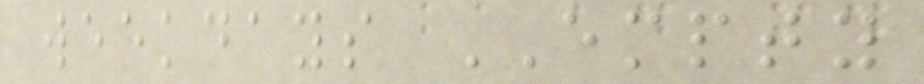weekdays EMPTY
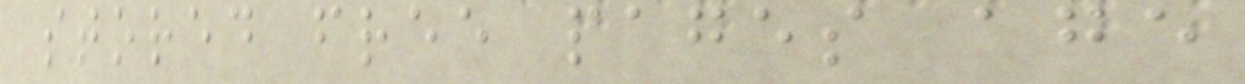stored free pages age
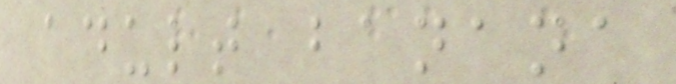adult banana
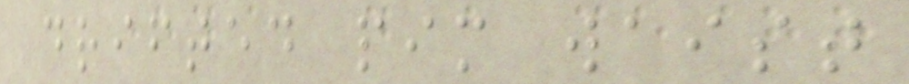drifted pim waist
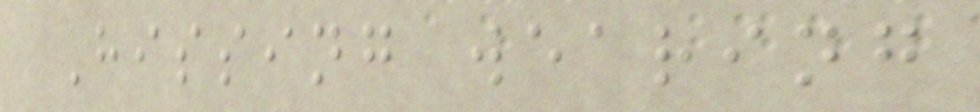Hissing wearing
